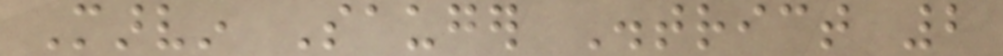Marvin Sauger District 2
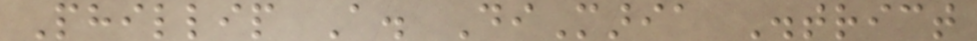Phillip A. DiMaria District
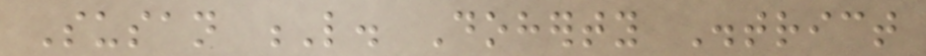Susan L. Doherty District
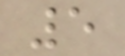5
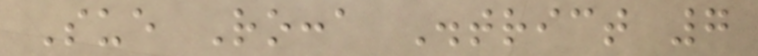Sue Rocca District 7
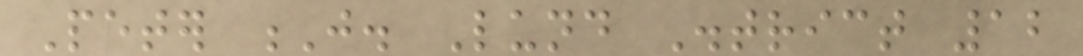Peter J. Lund District 12
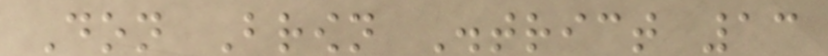Don Brown District 13
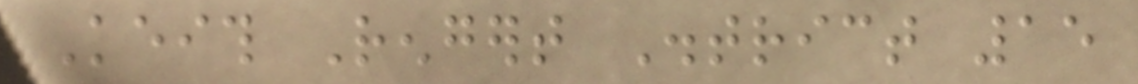Keith Rengert District 15
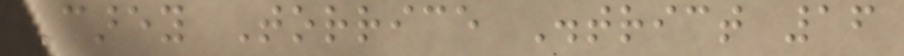Carey Torrice District 16
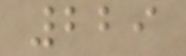229
